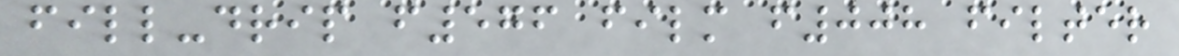fill-drip f576 film f008 filter
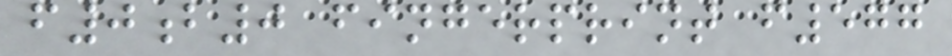f0b0 fingerprint f577
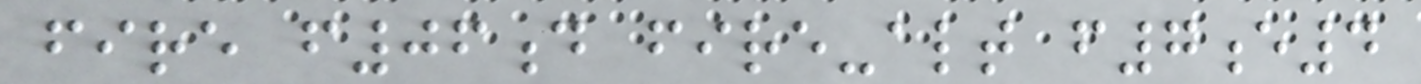fire f06d fire-alt f7e4
